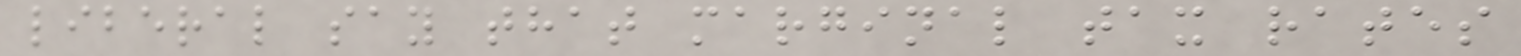liberal say that marginal tax rates
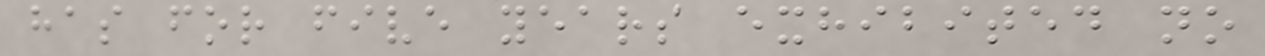has for five years exhibited no
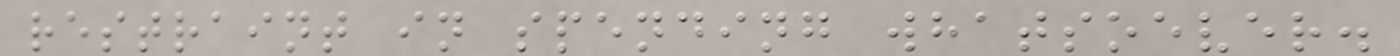restraint in spending whatsoever.
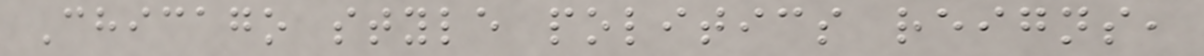Chicago style politics reigns,
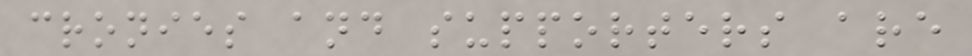cronies and supporters are
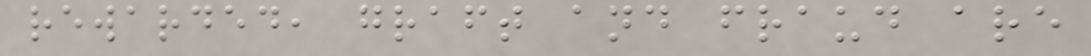rewarded, graft and fraud are
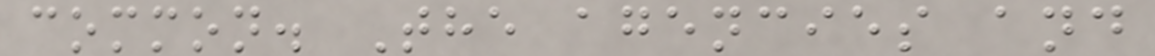common. The agencies and
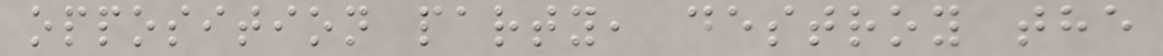opposition party, destroy the
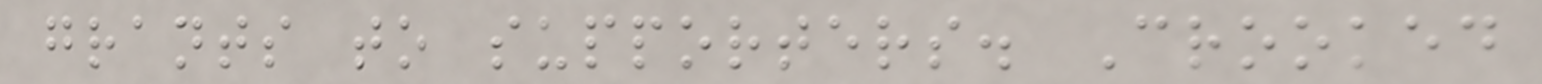grants to supporters. Crooked
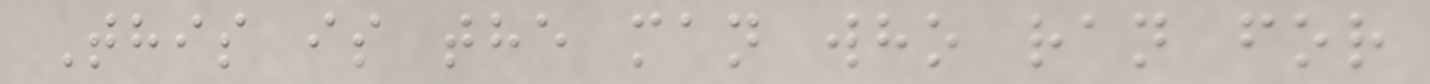This is the man who ran for
